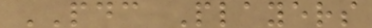PDC Players
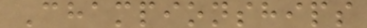Championships
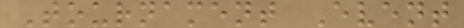Tournament Event
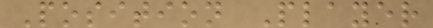Position Player
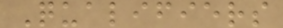Qualifiers
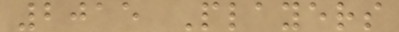2015 Players
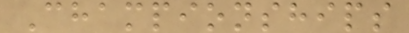Championships
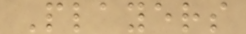Players
